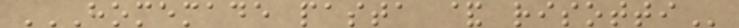HOMEMADE PASTA & RISOTTI
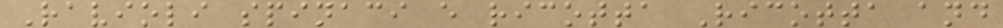Ravioli spinaci e ricotta Ricotta and
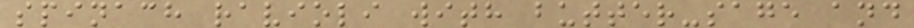spinach ravioli with butter-sage and
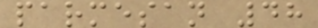parmesan 48
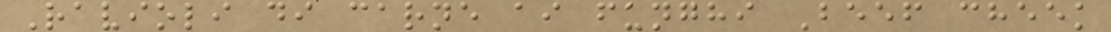Ravioli di carne ai funghi Beef cheek
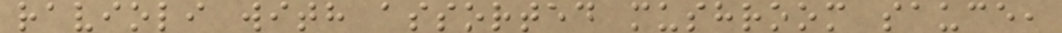ravioli with assorted mushroom sauce,
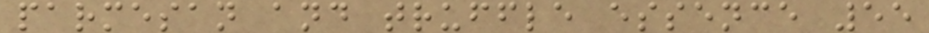parmesan and truffle essence 55
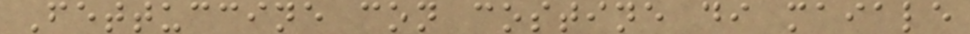Fettuccine con costine di maiale
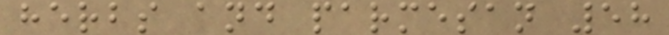herbs and parmesan 58
